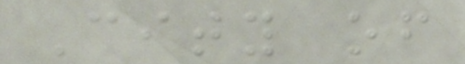City of
